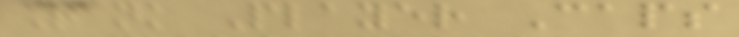Rank Player Caps
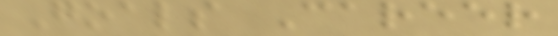Goals Career
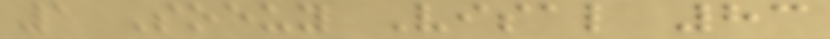1 Soeuy Visal 83
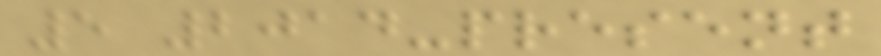5 2014-present
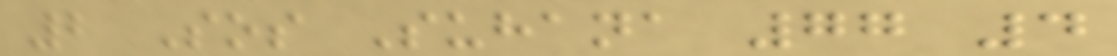2 Sos Suhana 77 4
